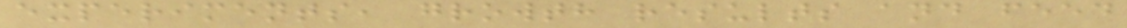experiments, growth results and feed
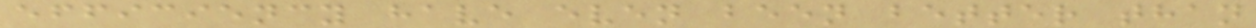efficiency have even been better than
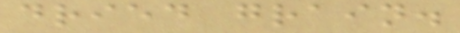dried grain.
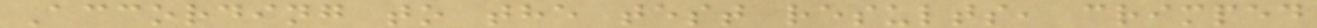According to the test results, crimped
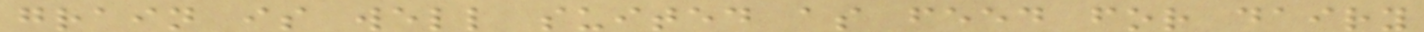grain is well suited as feed for dairy
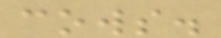cows.
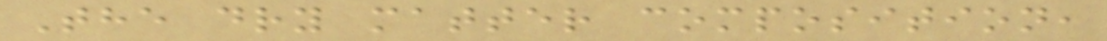The dry matter composition,
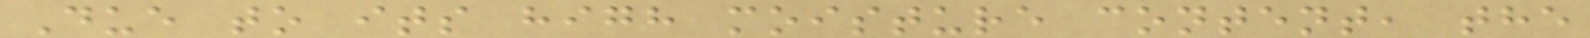Due to its high moisture content, the
